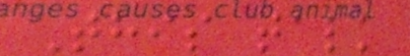This talk
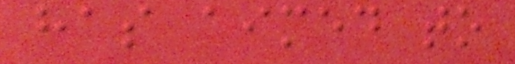has aimed to
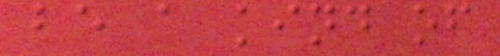be a kind of
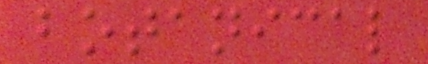botanical
